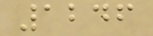1246
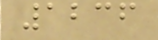1236
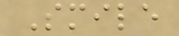Smile
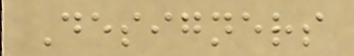Designers
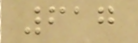617
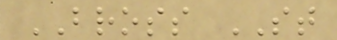BROSS ST
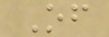Of
